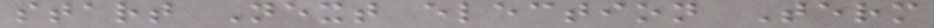start Next election Term
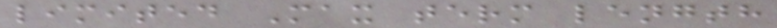limited Max term length
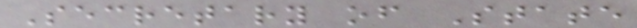Secretary of State
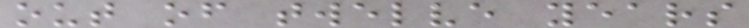out of twelve years
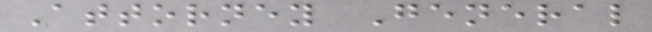Attorney General
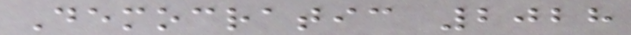Democratic 2028
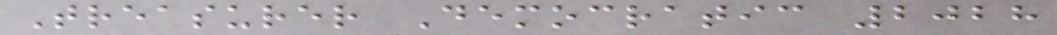Treasurer Democratic 2028
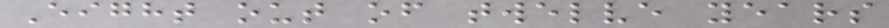Eight out of twelve years
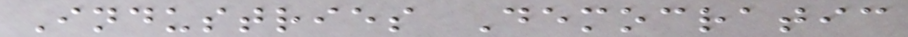Industries Democratic
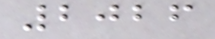2026
